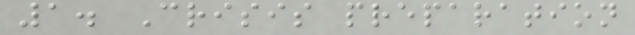1. Crisis preparation
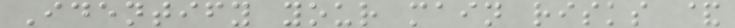Identify your main risks &
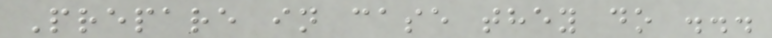Prepare in case they do ...
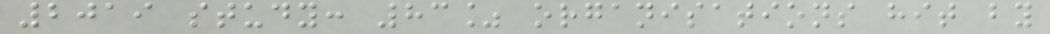2019 study: 83% organisations hit by
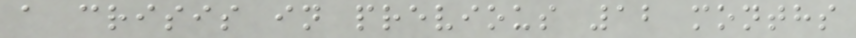a crisis in previous 12 months
